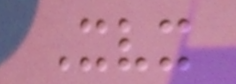Xvx
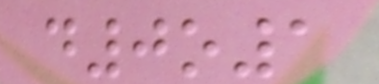d0o1
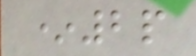*2p
